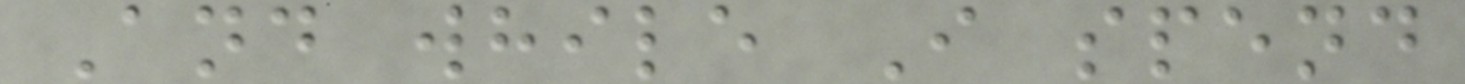And while I spend
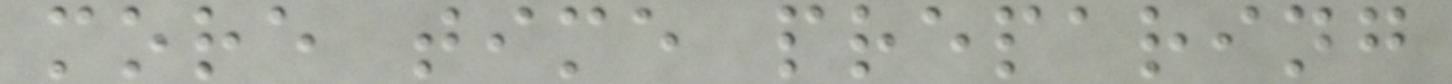more time preparing
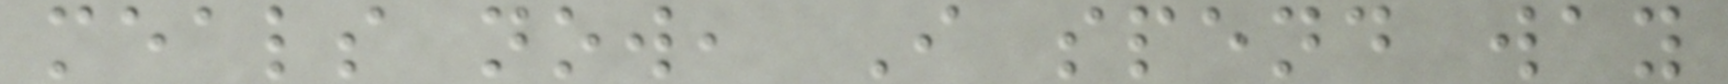meals now, I spend way
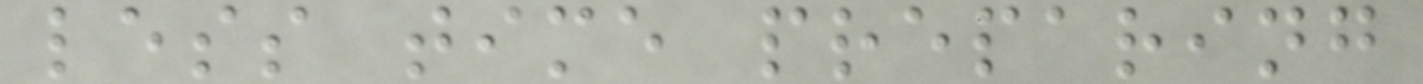less time preparing
